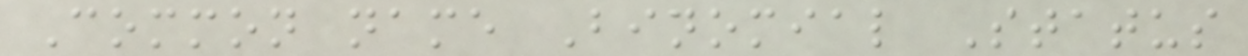Common name Binomial Status
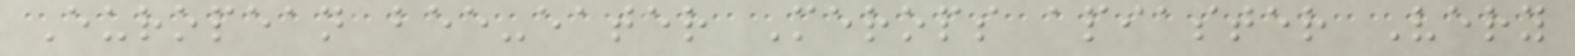European bee-eater Merops apiaster Very
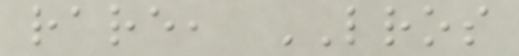rare, LROS
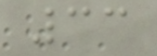33
